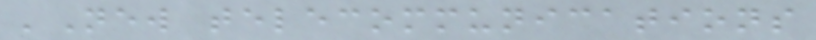'New telecommunications
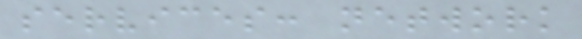services: network
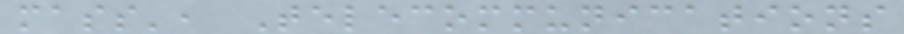mass', Telecommunications
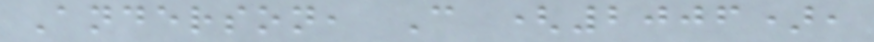Anderson, C (2006),
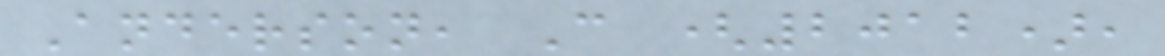Anderson, C (2012),
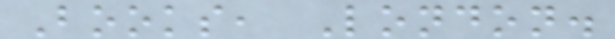Books, London.
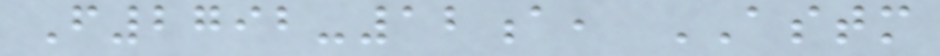F2792-12a, ASTM
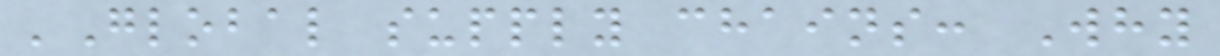'Global supply chains: Why
